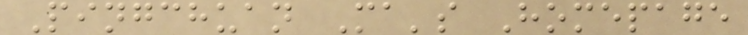Pingchuan Ma's Homepage
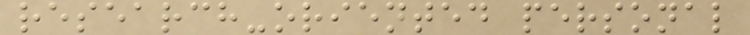research-oriented personal
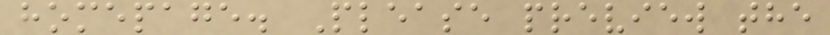homepage. Please preview the
